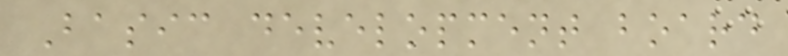Basic development board
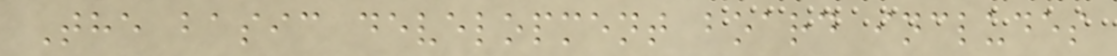The basic development board includes
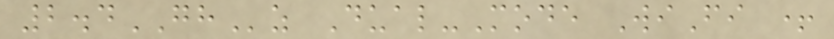2.4GHz Dual-Mode WiFi +
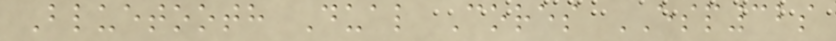Bluetooth Dual Cores ESP32s
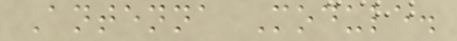Antenna Module.
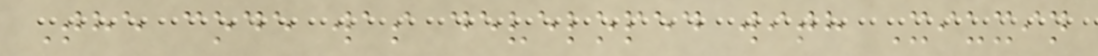The code was developed with Xiuxin
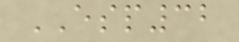ESP32
